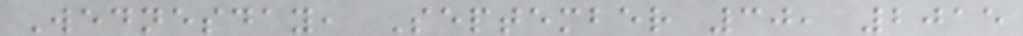Wednesday, September 30, 2015
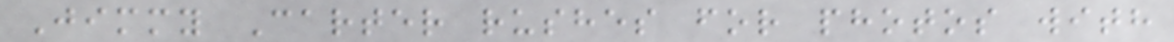Jimmy Carter rushes for photos with
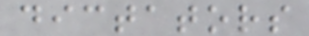dictators
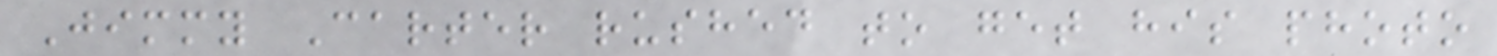Jimmy Carter rushed to get his photo
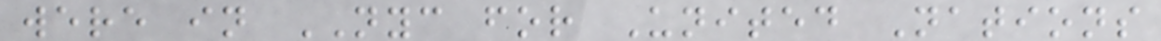were in NYC for United Nations
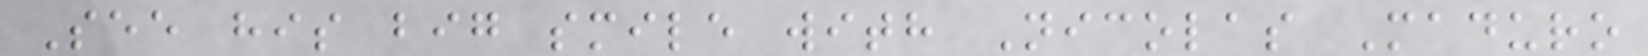See his big smile with Nicolas Maduro
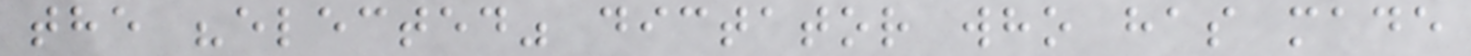the "elected" dictator who has made
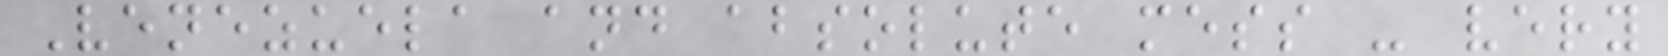Venezuela and absolute mess - very
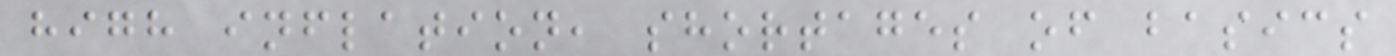high inflation, shortages of basics
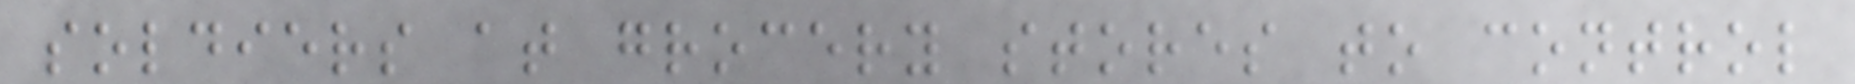soldiers at grocery stores to control
